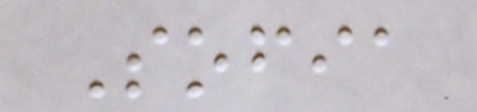Sofia
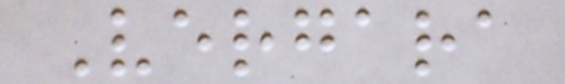Vergara
